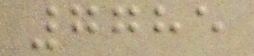7785
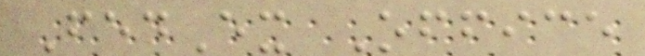FedEx Office
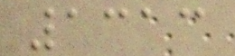1313
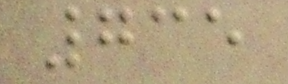735
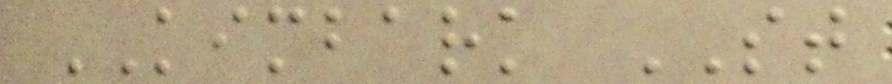KIMBARK ST
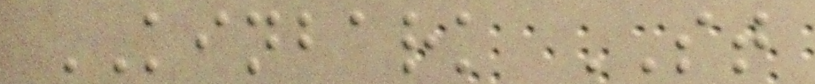KINBARK ST
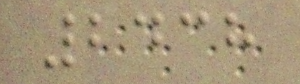2438
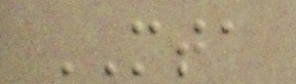MTA
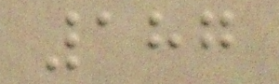187
